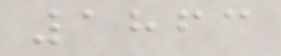1863
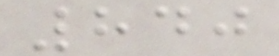840
